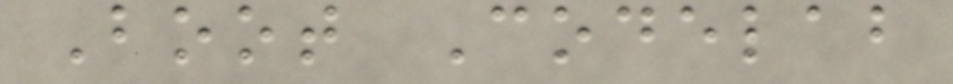Boot Codelab
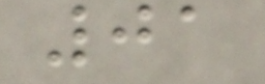01
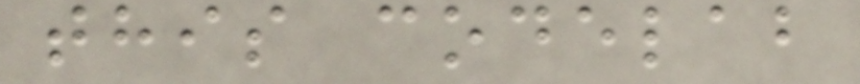this codelab
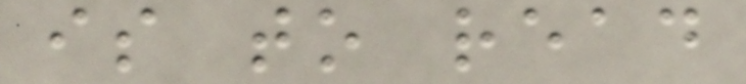is to read
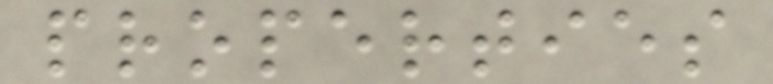properties
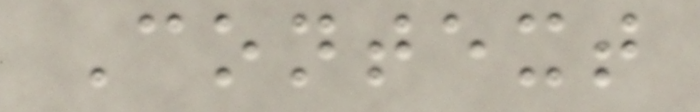Context
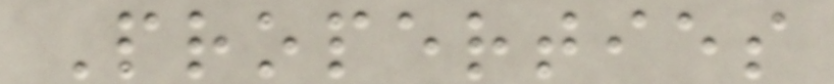Properties
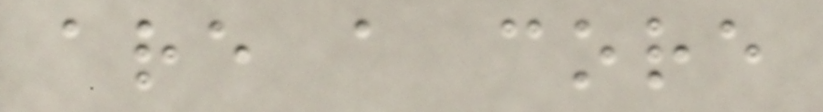are a core
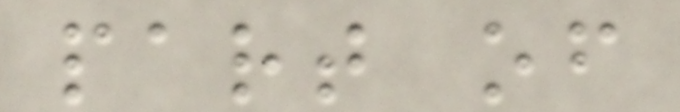part of
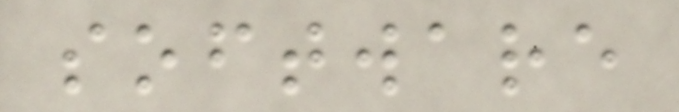software
